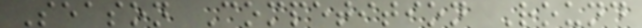Season Competition Round
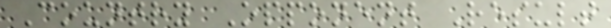Country Opponent Result
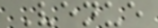Venue
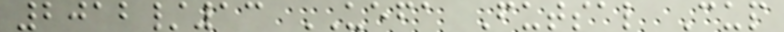2012/13 UEFA Futsal Cup
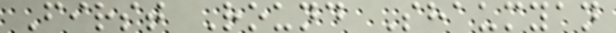First Round Shaumyan
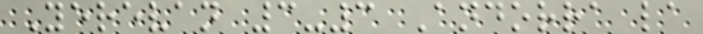Yerevan 3-3 Andorra la
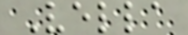Vella
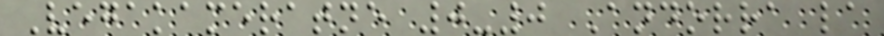Vegakameratne 0-0 Andorra la
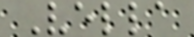Vella
